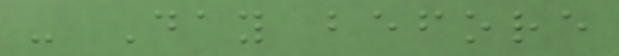- Day before
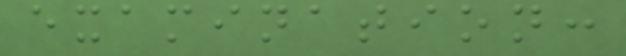examination:
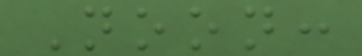Noon:
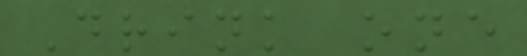Drink one
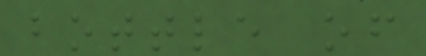bottle of
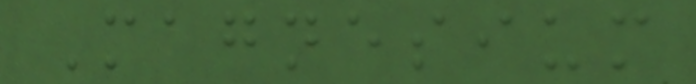Magnesium
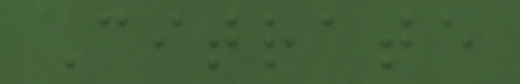Citrate
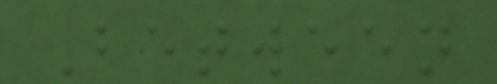Between
